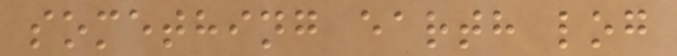something earth log
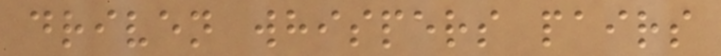driven whispers pairs
